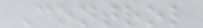Control
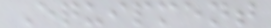Equipment
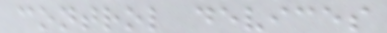control devices
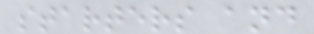starters and
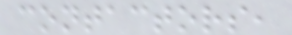contactors,
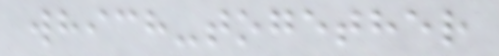which-together
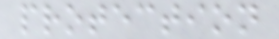protection
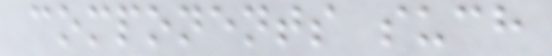components such
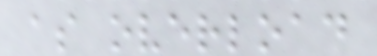as overload
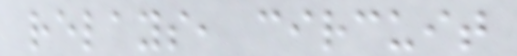relays, circuit
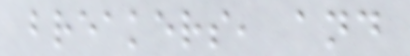breakers, and
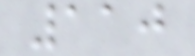110
